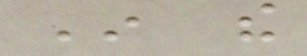In the
